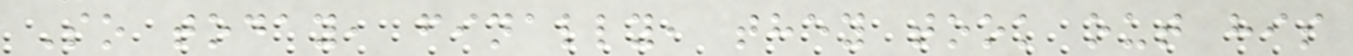So today, finally, they took out his
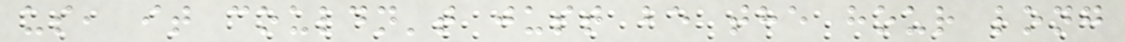us, it couldn't just be the hour long
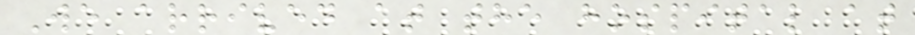We arrived at the hospital at
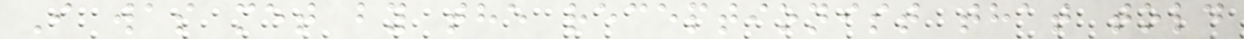I was met by the receptionist that told
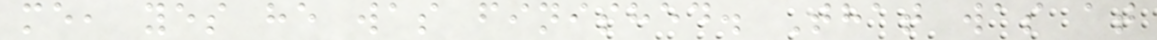me, yes he was finished. That was at
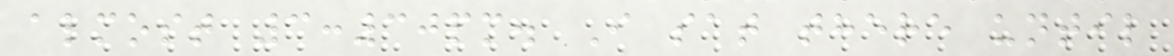almost 3:30pm. I sat there until
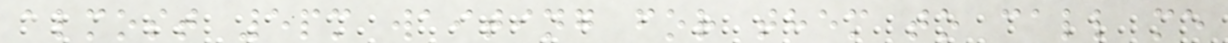almost 5pm waiting for them to call me
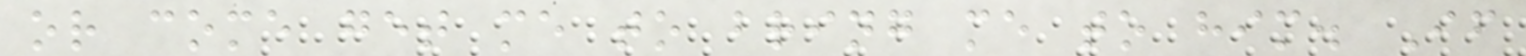or come get me to bring me to him. If
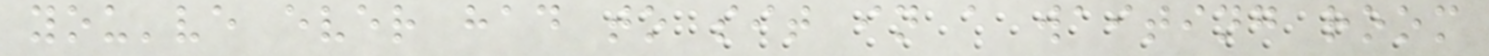you've ever had to sit in a waiting room
